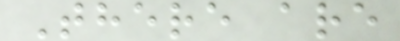There are
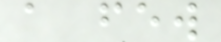a few
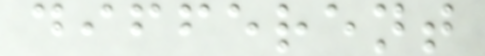different
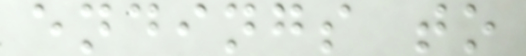endings to
